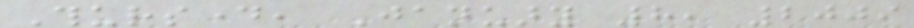Thursday, January 8, 2009
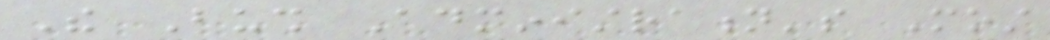The Bush Administration's Most
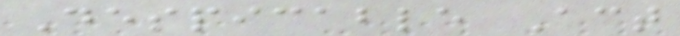Despicable Act
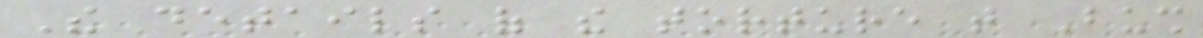The details of the torture that Bush
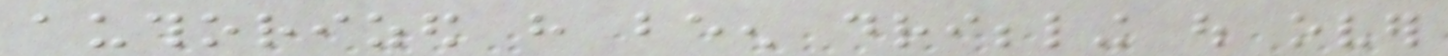authorized have been dribbling out over
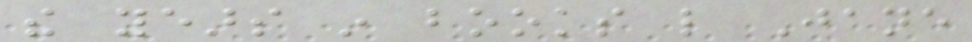the years in books like Jane
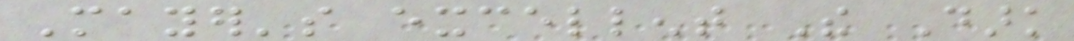Mayer's excellent The Dark
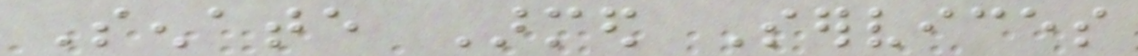Senate Armed Services
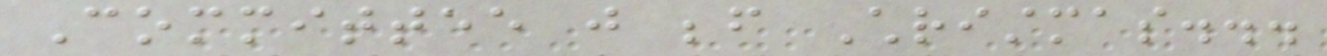Committee just before Christmas...
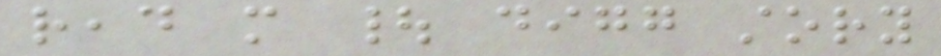read more | digg story
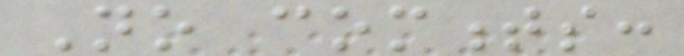No comments:
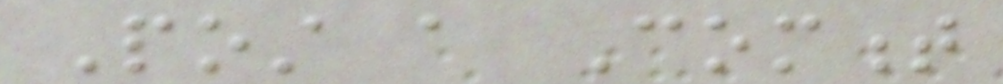Post a Comment
